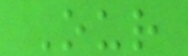Our
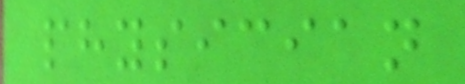physician
